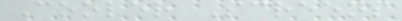Cooler Screens
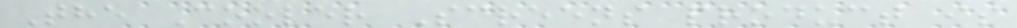The Cooler Screens product is
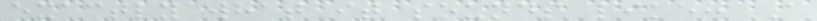exactly what it sounds like: A
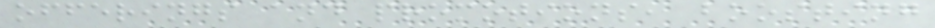offerings and promotions, boosting
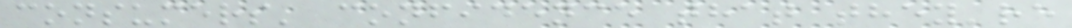consumers' confidence that they're
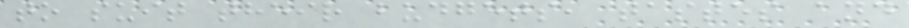to suit their budgets, tastes and
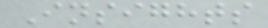Insights
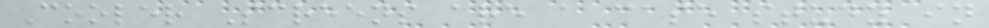Cooler Screens are a case study in
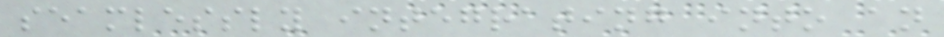seamlessly integrating into an
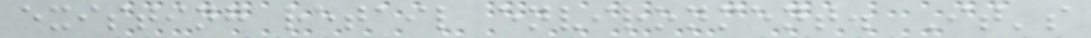existing retail environment. It's
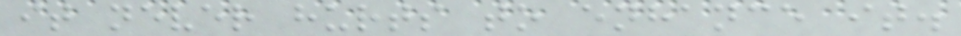it never hurts to enhance it.
